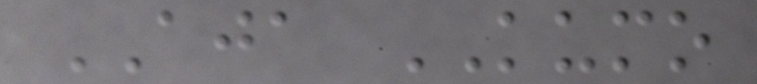AJA KUMO
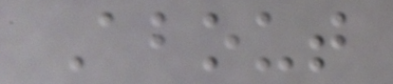About
